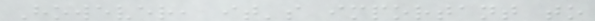However, it's important to
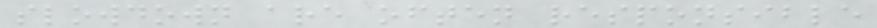slowdown are often responsible
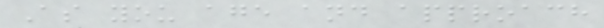As you age and approach
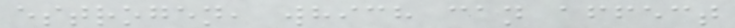estrogen, which can affect
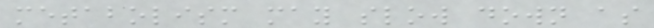metabolism may slow down as
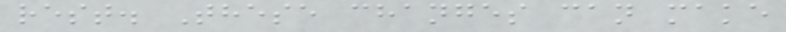rest. These changes can make
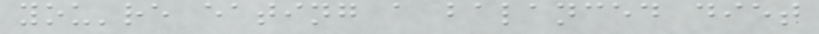you're eating a balanced diet
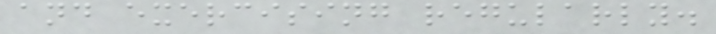and exercising regularly.
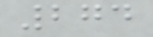274
